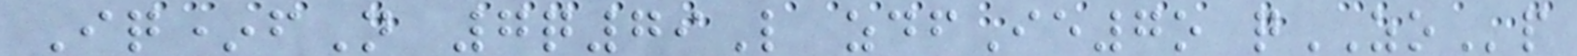Iq*fN 7q79L zdfIe7o qZOp
